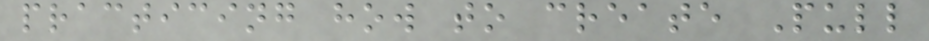practicing how to create Pull
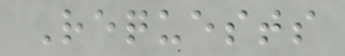Requests
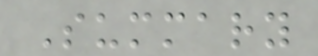Summary
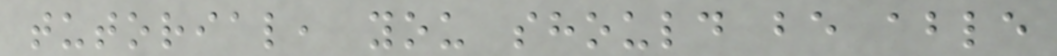tutorial, you should be able
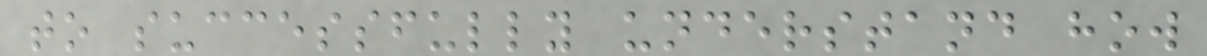to successfully understand how
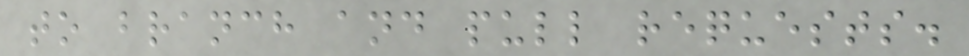to branch and pull requests.
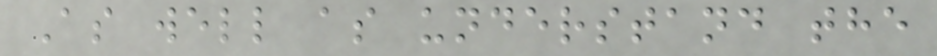As well as understand the
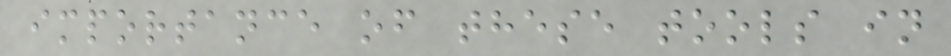importance of these tools in
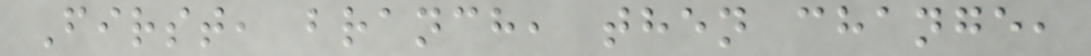First, branch, then change,
